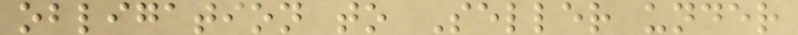obligation to Seller under
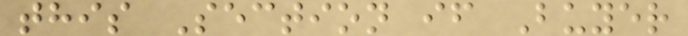this Section if Buyer
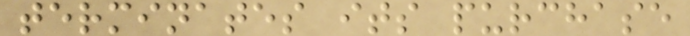terminates its purchase
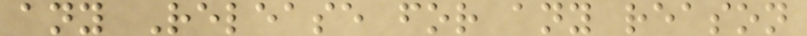any Release for any reason
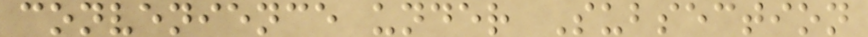convenience under Subsection
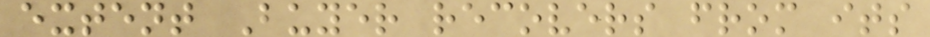extent Buyer recovers from its
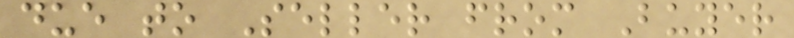due to Seller from Buyer
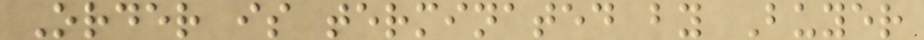Order is terminated by Buyer
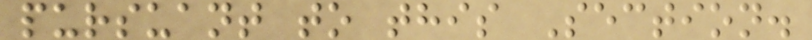pursuant to this Section.
